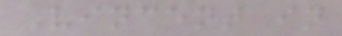Vincent in
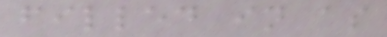filled in as
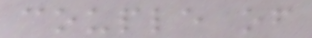couple of
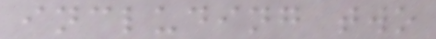including two
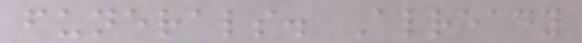funerals. Already
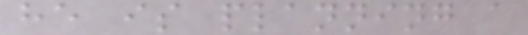he is planning a
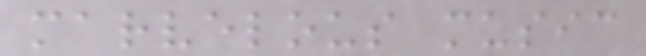marvelous music
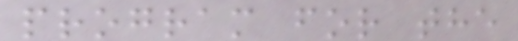program for the
